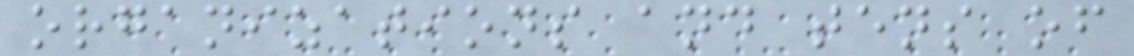organizations and tens of
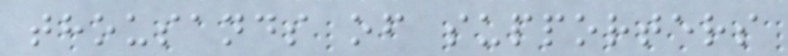thousands of supporters
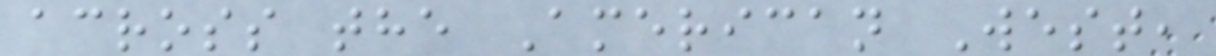across the American West,
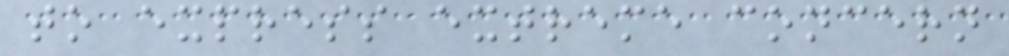to express extreme concern
